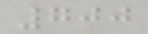700
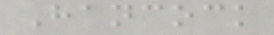Hancock
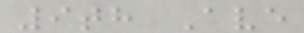9th Ave
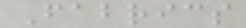Fabrics
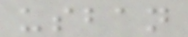usban
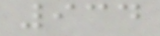934
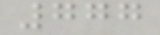777
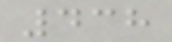438
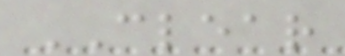CLEAR
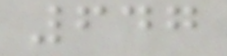647
